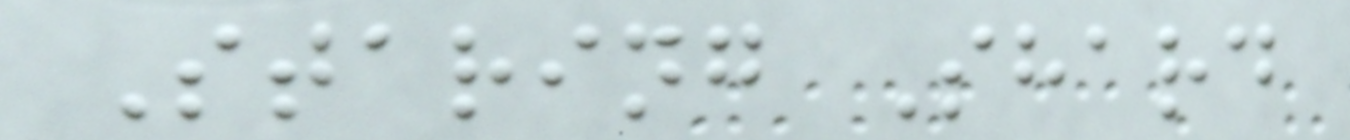Staring Shard
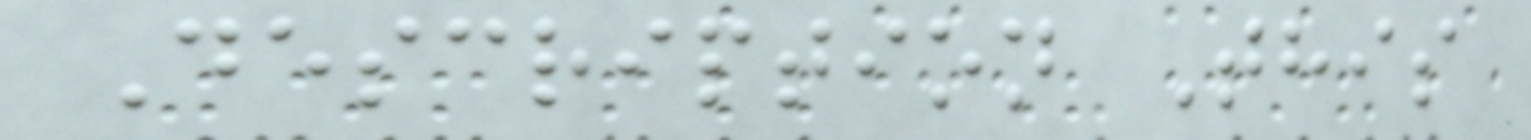Description This
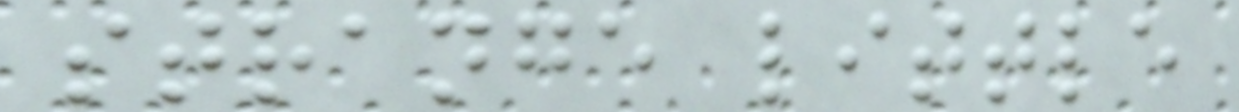strange little
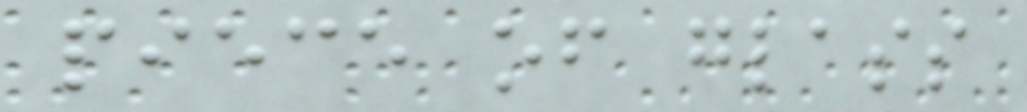piece of glass
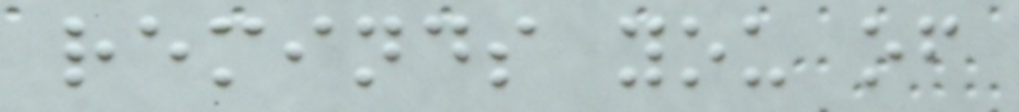reminds you of
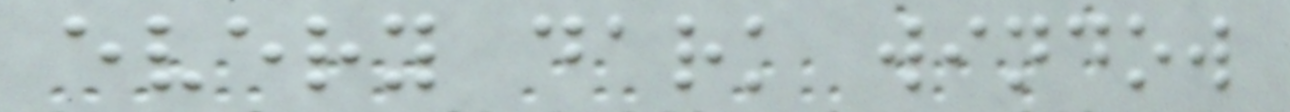every dark window
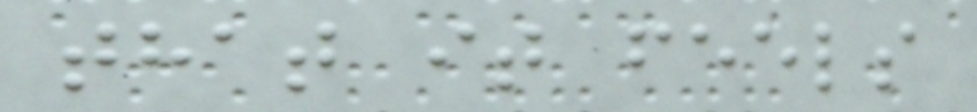that it feels
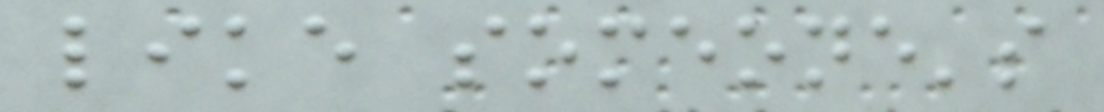like someone's
